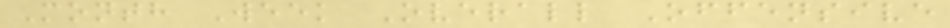Month Week Overall Offensive
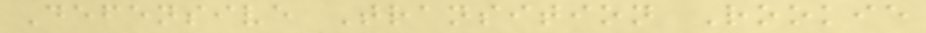Defensive Transition Rookie
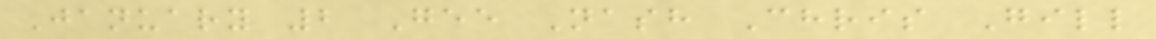January 2 Gee Nash Chris Gill
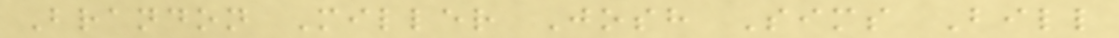Brandon Miller Josh Sims Bill
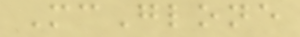McGlone
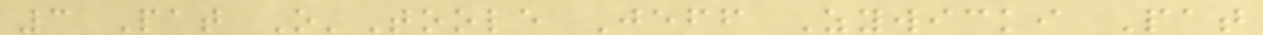3 Pat O'Toole Jeff Zywicki Pat
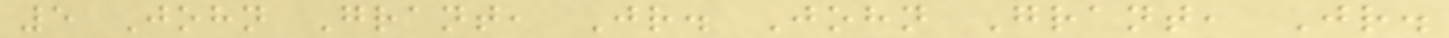5 John Grant, Jr. John Grant, Jr.
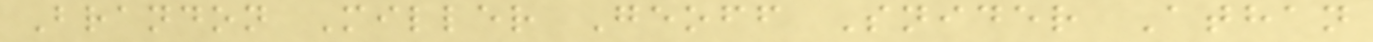Brandon Miller Geoff Snider Athan
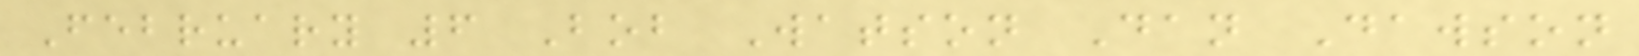February 6 Bob Watson Dan Dawson
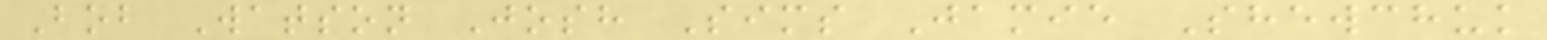Bob Watson Josh Sims Jamie Shewchuk
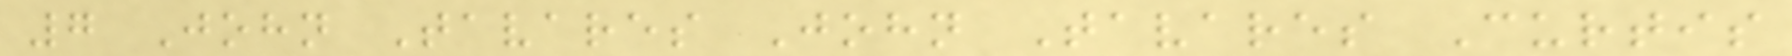7 John Tavares John Tavares Curtis
